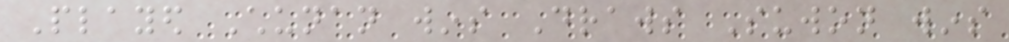Played Chunan wins Draws Suwon wins
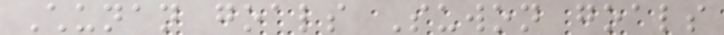Chunan goals Suwon goals
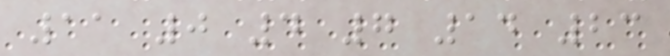11 0 4 7 14 23
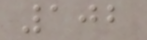102
